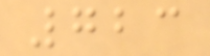723
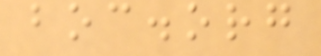boc.org
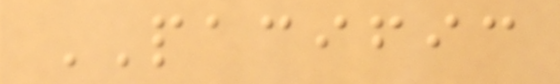PACIFIC
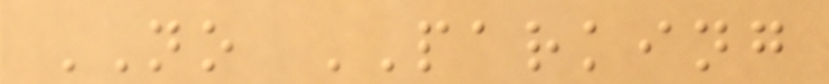NO PARKING
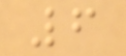6
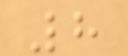8
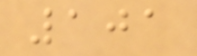101
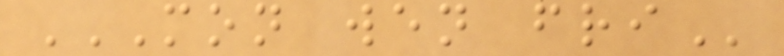MON WEN FRI
